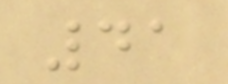41
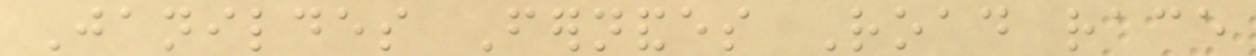Janildes Fernandes Road race
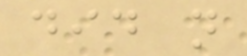did not
